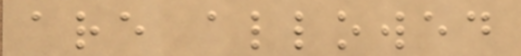are allowed
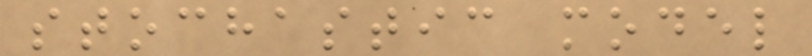stochastic model
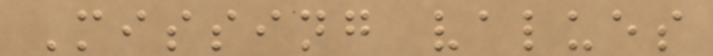Missing values
